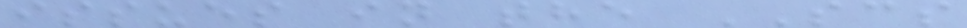issues in the SCS
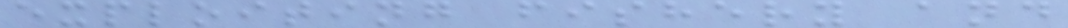exploiting fishery and
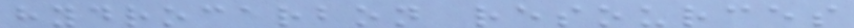hydrocarbon resources
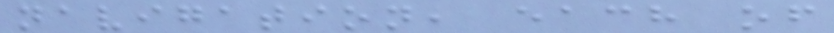navigation, each of
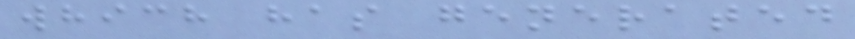which has generated
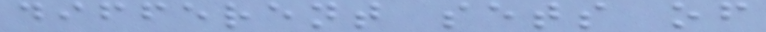different sets of
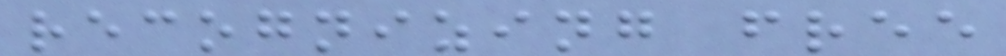recognizing free
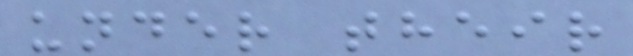under their
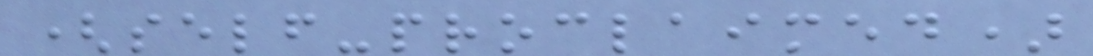(self-proclaimed)
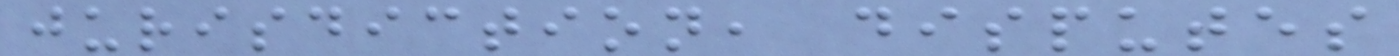jurisdiction, disputes
